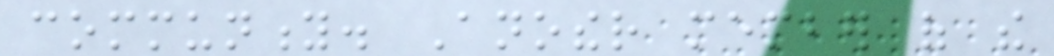community. Another member of the
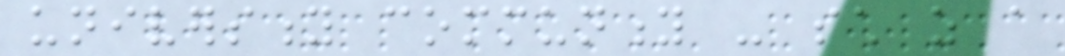university community - such as a
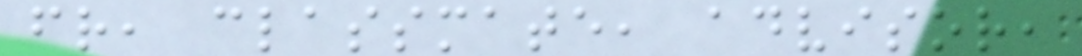friend, classmate, advisor,
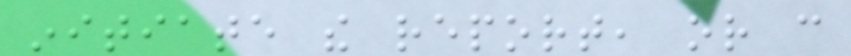initiate the report, or can
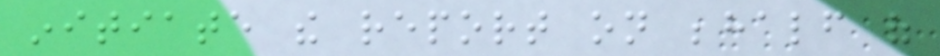initiate the report on behalf of
